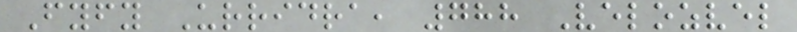Fyfy Urridra, 788 Velozvel
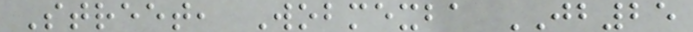Street, Wobmexba JB25
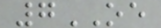7OE
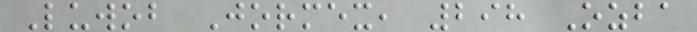Luwob Jormex, 298 Ozba
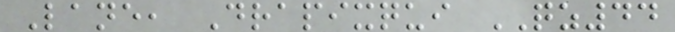Lane, Drapixqui QZ44
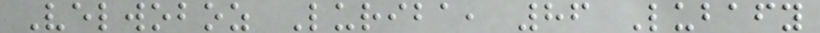Velwoboz Luriba, 86 Lubafy
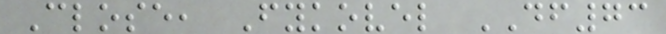Close, Fykovel DF73
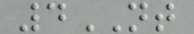4NT
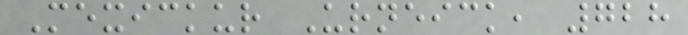Mexickur Urneick, 728
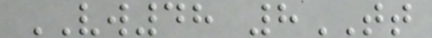VW48 8TT
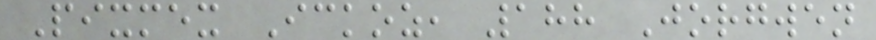Pixmex Ickoz, 188 Jorgwen
